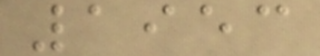1953
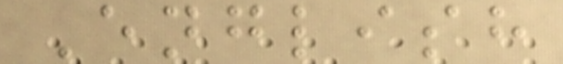English
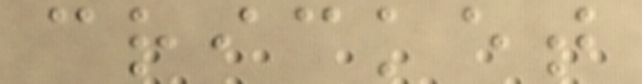cricket
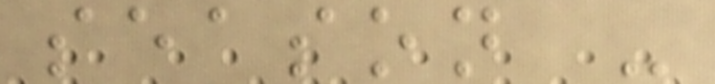season -
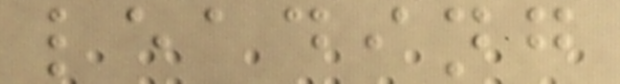leading
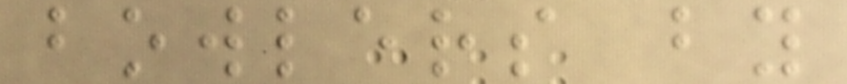bowlers by
